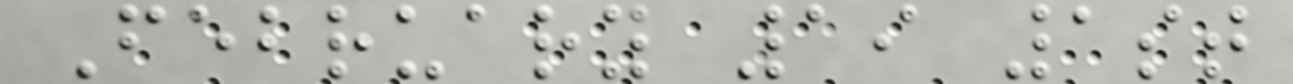February 19 1st
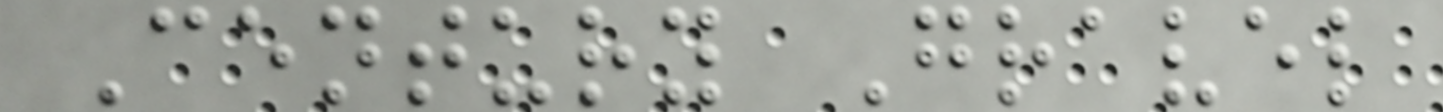Century Gravel
